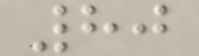80
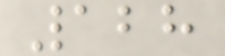128
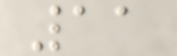11
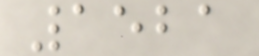1521
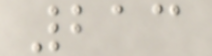213
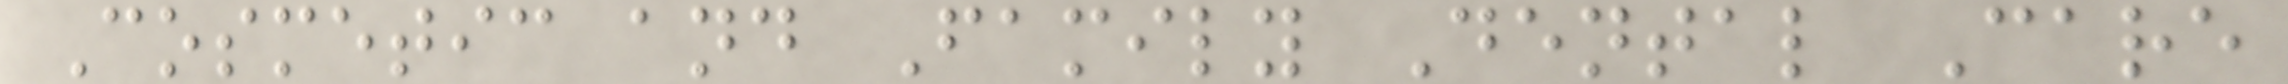Cosmetic and Family Dental Care
